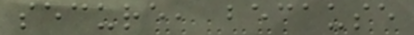secure, because
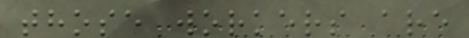those workers are
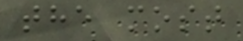the most
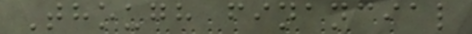Though financial
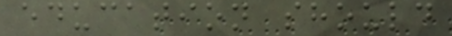education should
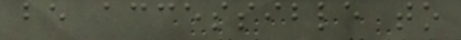be accessible to
